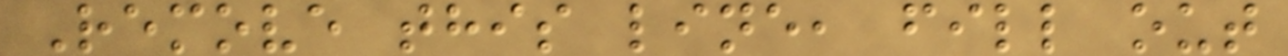Remove this line, fill out
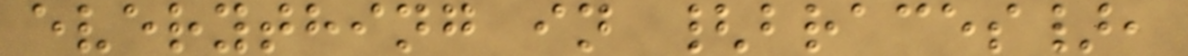everything in {braces},
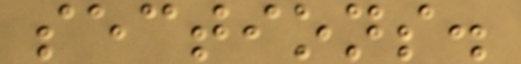sections.
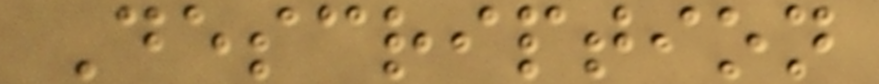Description
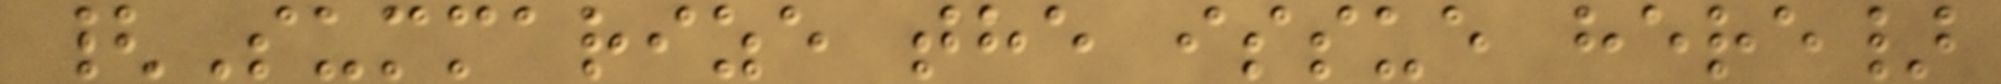{Summarize the issue here}
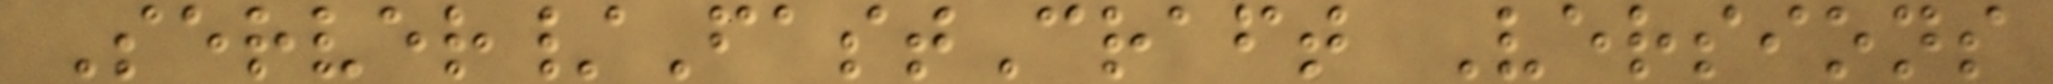Server/FastCraft Versions
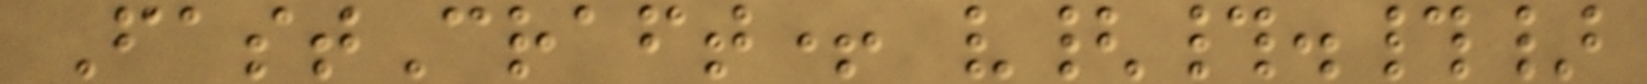FastCraft+ v{#.#}
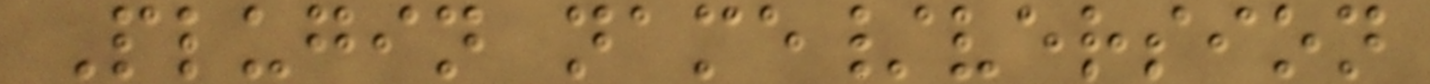Plugin name/version
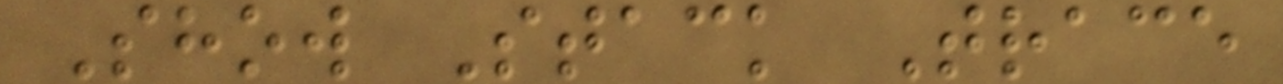Show Stack Trace
